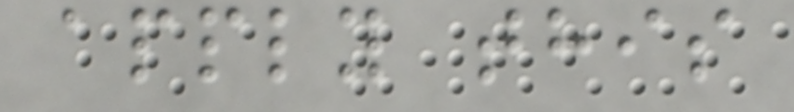apply this
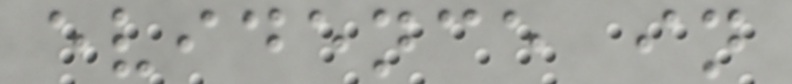evidence in
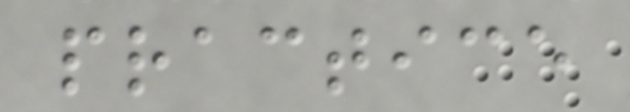practice
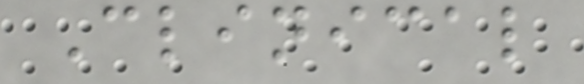Clinical
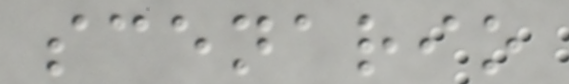scenario
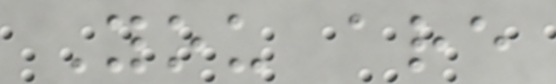You are
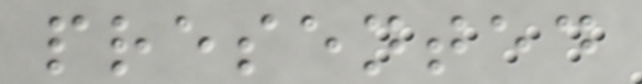presented
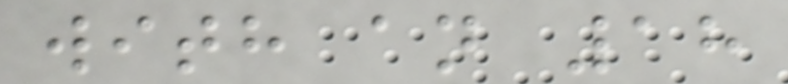with an 18
